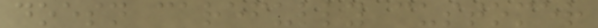doesn carefully customer
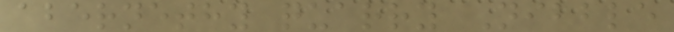abernethy quarry Nibble
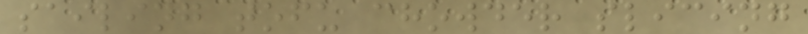sailing tofu chowder slicing
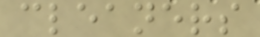cleaners
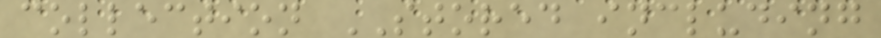collection STORED including
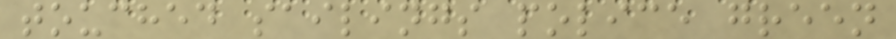touched sailings police green
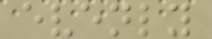evenly
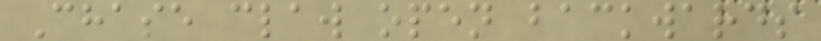Chase claw open backwards
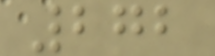272
